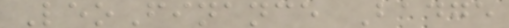LeoFinance Badge
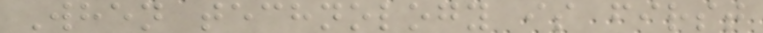When technology is first
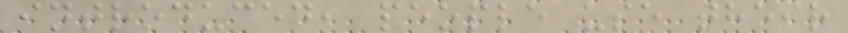introduced, people use their
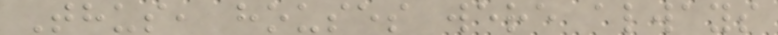Thus, houses were always
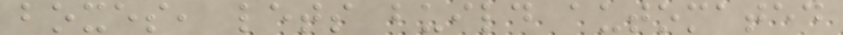boxes, lets build automated
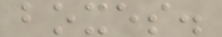boxes.
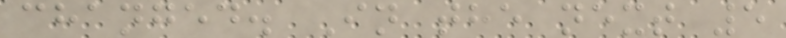changed. In the next 5
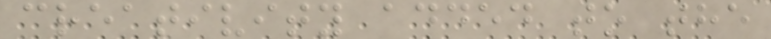creativity added to the
